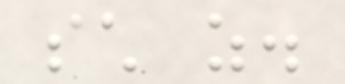such as.
